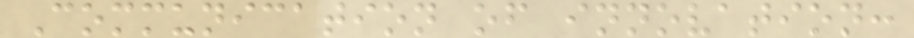Communication of innovation:
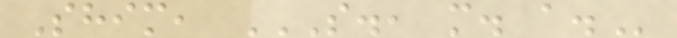Shim, S., M. A.
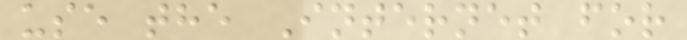use the Internet for
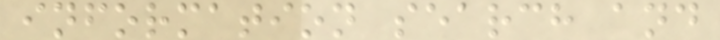information search and
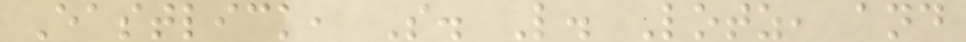Eastlick, S. L. Lotz, and
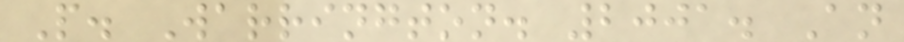P. Warrington. 2001. An
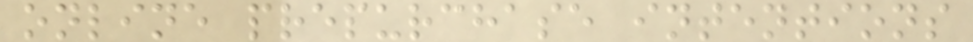online prepurchase intentions
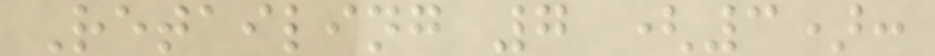Retailing 7 (3):
